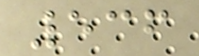536
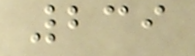239
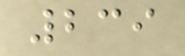239
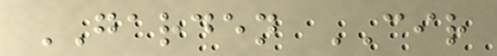GARDEN CIR
